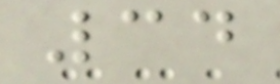34
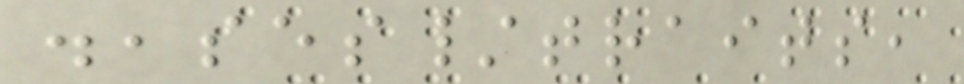diseases/traits,
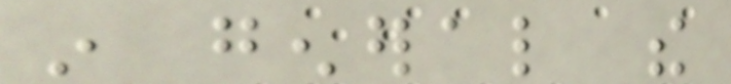in general the
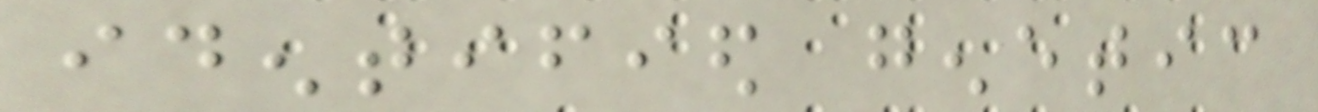identified genetic
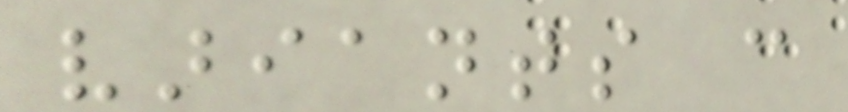variants can
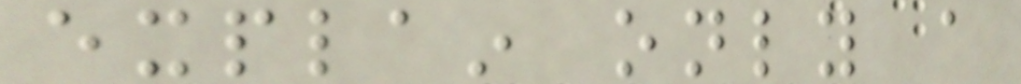explain only a
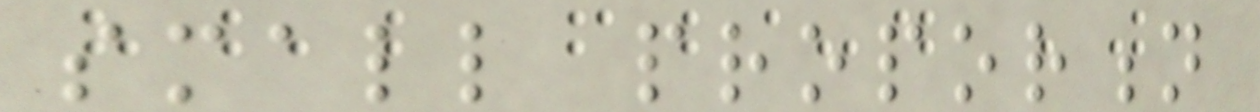small proportion
